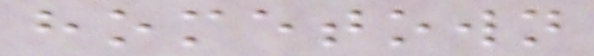hometown
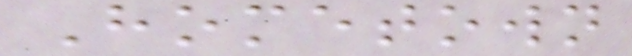Hometown
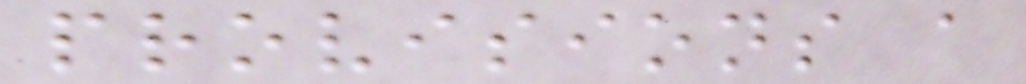provisions a
